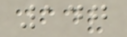147
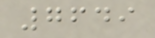7649
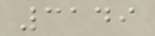3149
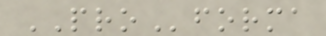PROforma
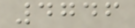4746
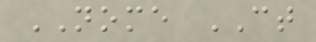NOME CT
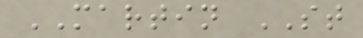MARTIN ST
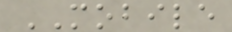MOBILE
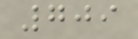709
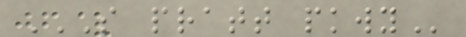S PRATT PKWY
